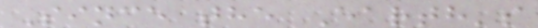Since the Earth's
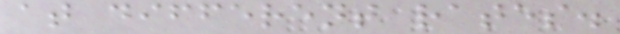at different rates.
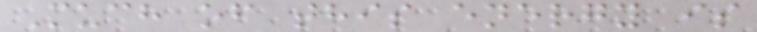Much of this energy is
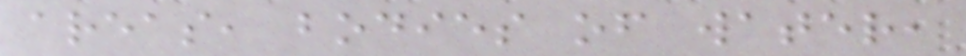areas, bodies of water,
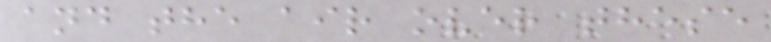and the air over these
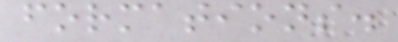formations.
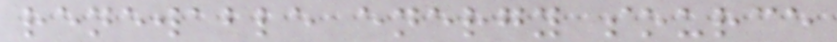renewable energy source
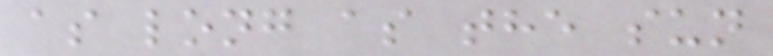as long as the sun
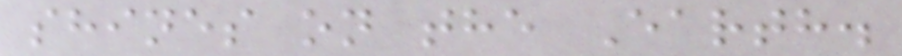shines on the Earth.
